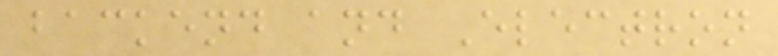backend and Electron
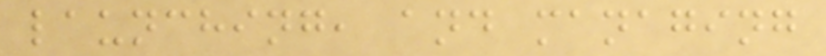launching, and managing
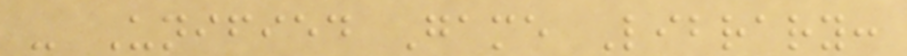- Unified Game Library:
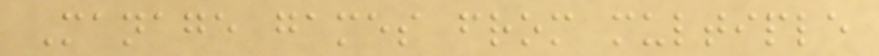Manage games from multiple
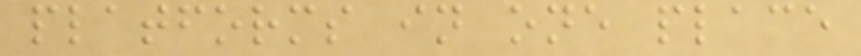platforms in one place
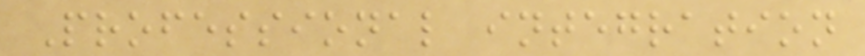Professional integration
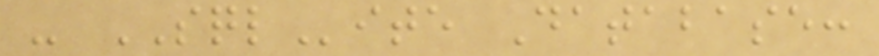- SQLite Database:
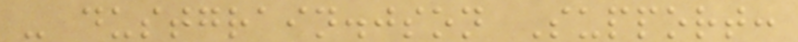- dustgrain.json Support:
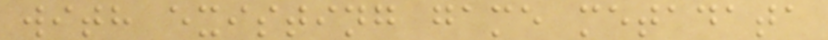with existing game metadata
